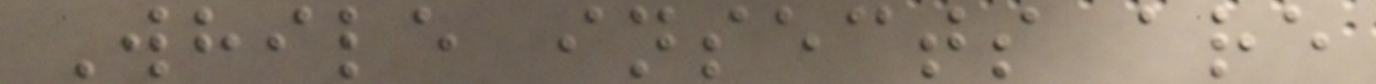While insects are
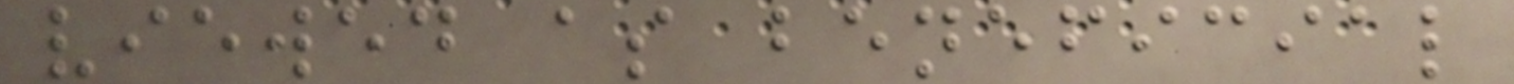viewed as beneficial
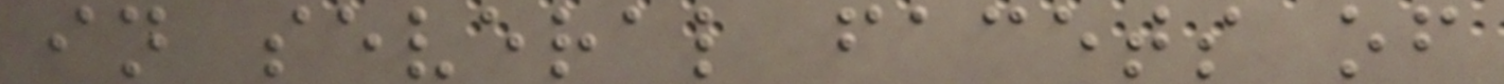in several facets of
